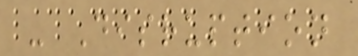- Disruption
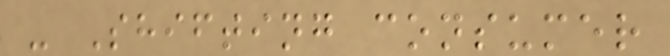- Shifting consumer
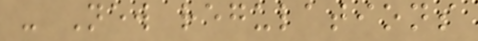- New regulations
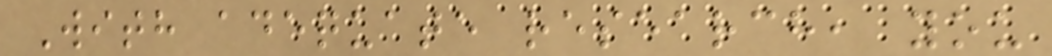With adequate research, you
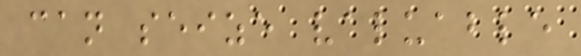can seize valuable
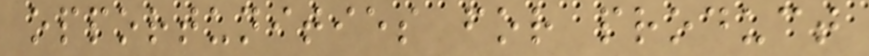opportunities for product
